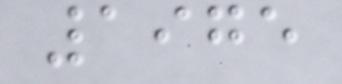1975
